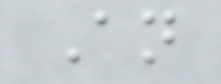An
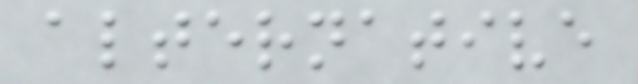alternative
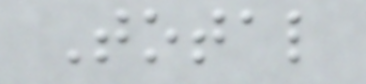Total
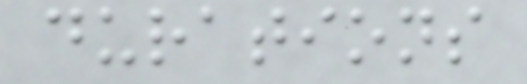durations
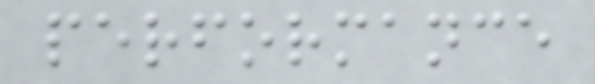performance
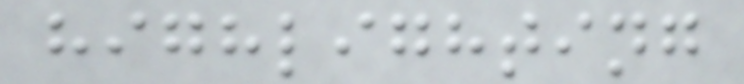highlighting
